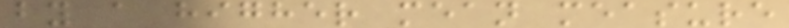by a higher mean measure
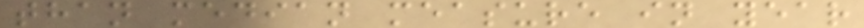than median measure in year
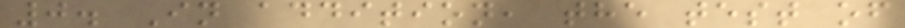0. In addition, the test of
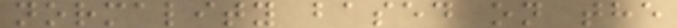normality based on the
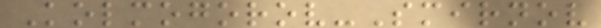Kolmogorov-Smirnov
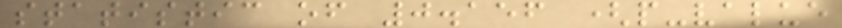statistic of 0.156 (p-value
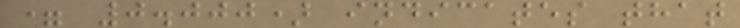= 0.000) indicates that
